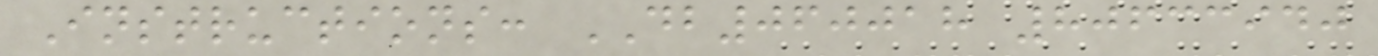Instructions: DB060018 80633940
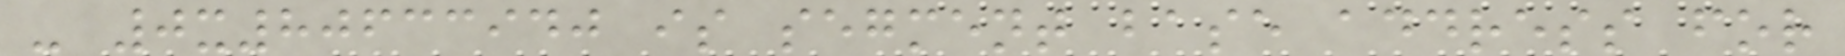- 0x80633940 is segment base address for
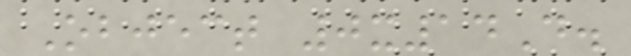Object 0x14D.
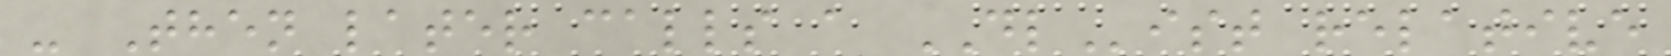- Then later calls a DList relative
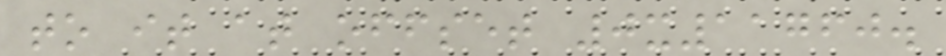to it at offset 0x11760.
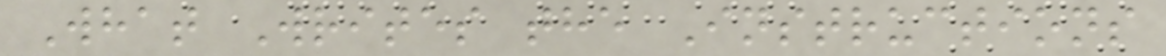What Writes the Instructions
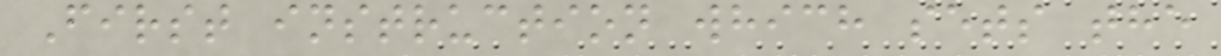First instruction which sets the
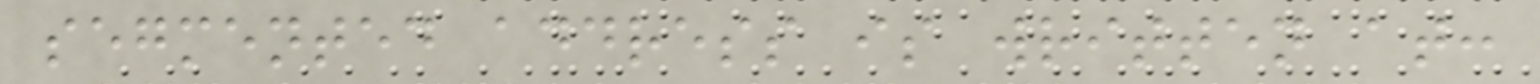segmented address is written at:
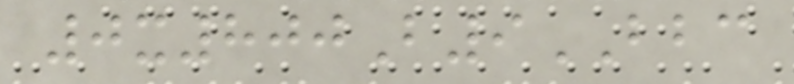0x800B9BBC
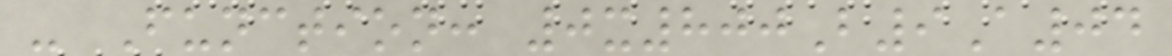- Function: 0x800B9A04
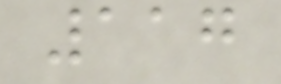117
